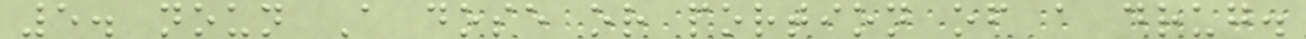5. noun A dose or portion of a drug.
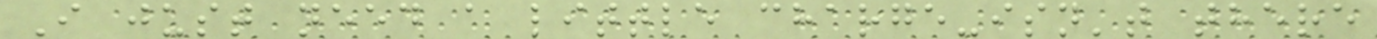I just need a little charge-isn't there
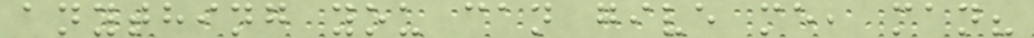anything you can give me, man?
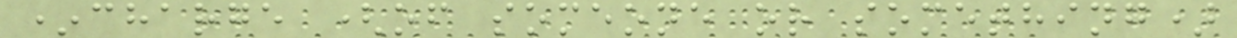*charge (of someone or something)
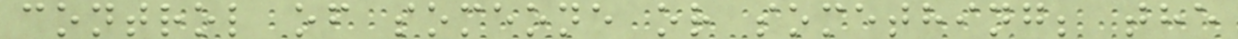control of someone or something; the
